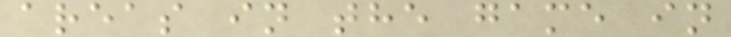areas in the game in
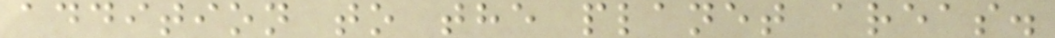addition to the planet areas.
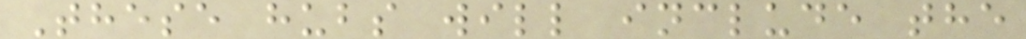These hubs will include the
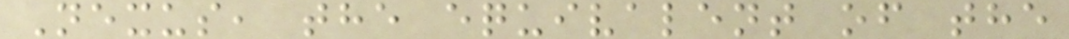Nexus, the equivalent of the
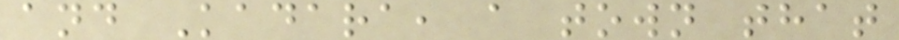and Kadara, a town that
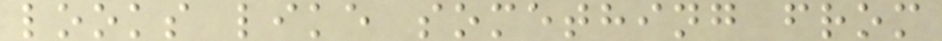looks like something from
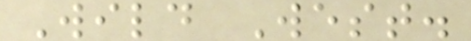Wild West.
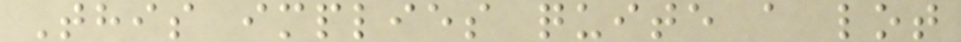This implies quite a lot
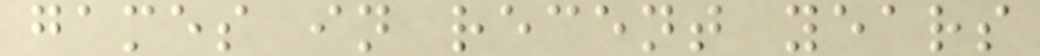games in recent years
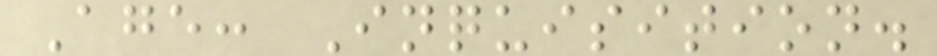Age: Inquisition.
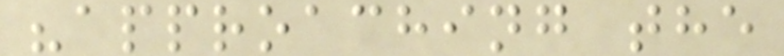"approaching the
